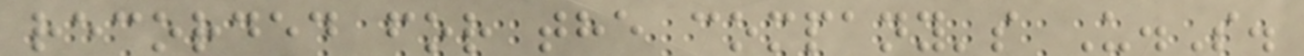recorded for the company's U.S.
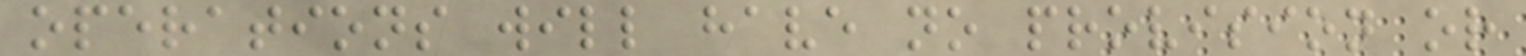operations will have no provision or
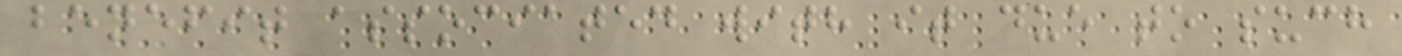benefit associated with it due to such
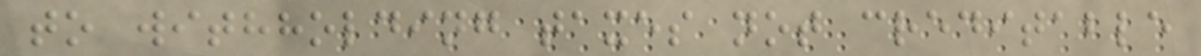to withholding taxes not creditable
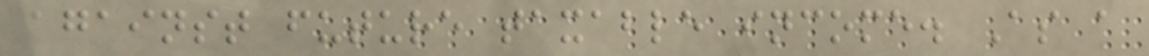against future taxable income. As a
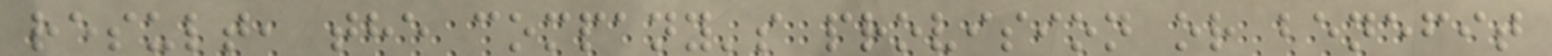result, the company's provision or benefit
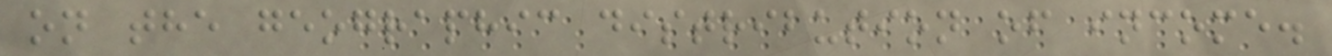on the geographic distribution of income.
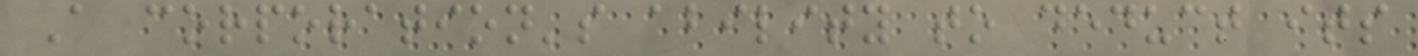A corporation's ability to deduct its
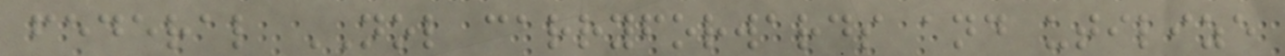federal NOL carryforwards and utilize
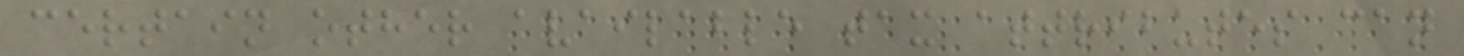certain other available tax attributes can
